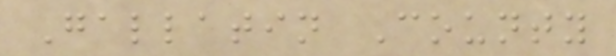Gallatin County
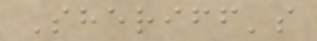Sheriff's
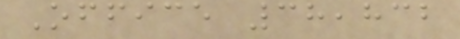Office 38,832
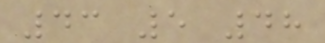43 5 48
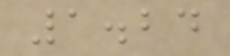1.24
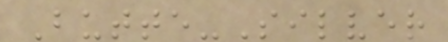Butte-Silver
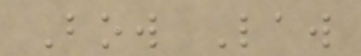Bow Law
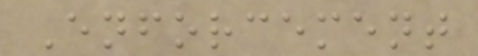Enforcement
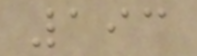193
